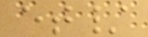et/
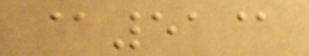@51@
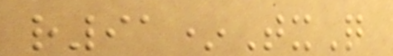r91*TxQ
